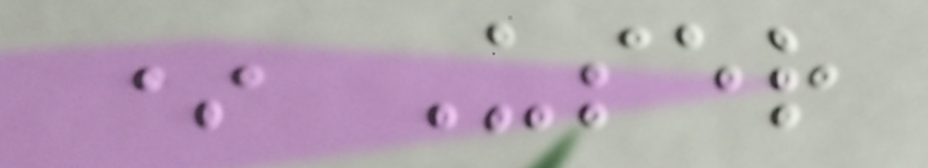* User
